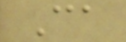Ca
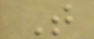T
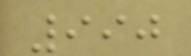990
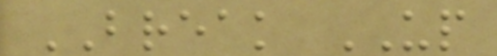BREAK UP
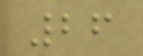26
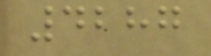4287
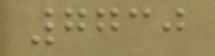7730
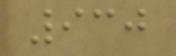930
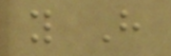y H
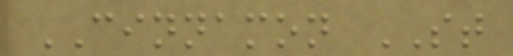CINNAMON ST
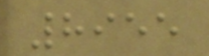8955
